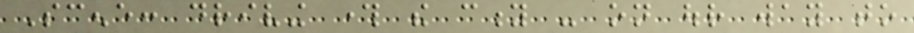Scene: driving through the city - on our way to
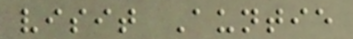visit Auntie
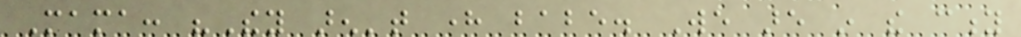Mama: "They aren't here babe. We are in the city
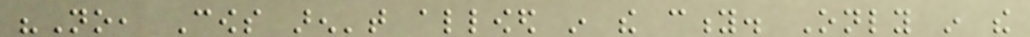"No, Cows aren't allowed in the city. Only in the
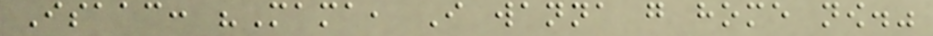Isaac: "Mama, I wanna go home now."
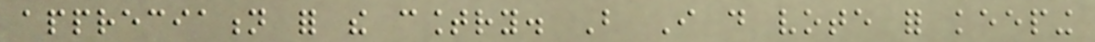appreciation for the country. But I do vote for keeping
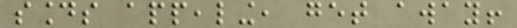sounds appealing, get away!
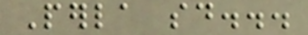Perla said...
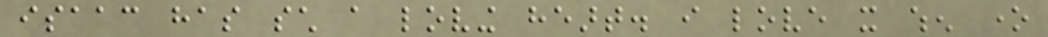isaac has such a loving heart. i love it when one
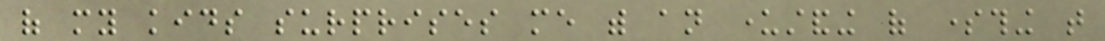of my kids surprises me with an understanding of something that
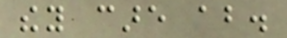they care about.
